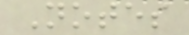Notes
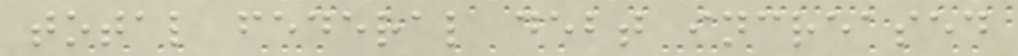total federal debt increased
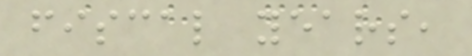fiscal years,
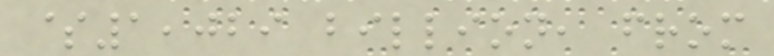$1,029 billion, from
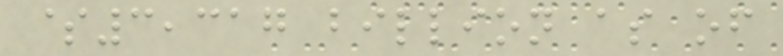$3,317 billion as of
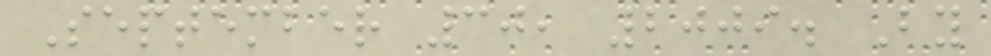September 30, 2009. By
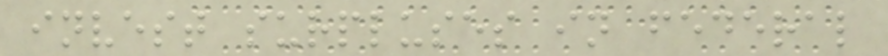invest surpluses in federal
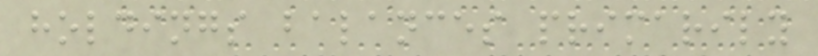holdings balances primarily
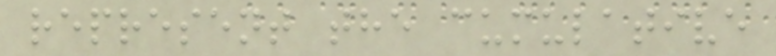represent the cumulative
